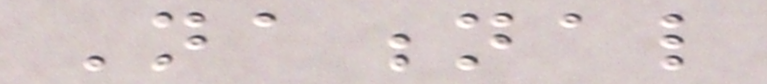National
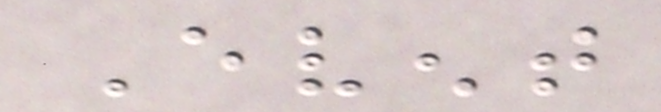Event
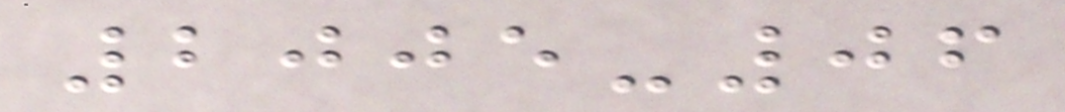2005-06
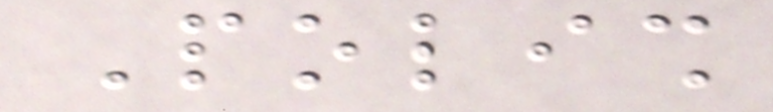Polish
